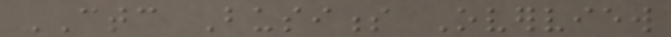CTC Business Overview
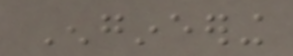Engineering
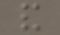and
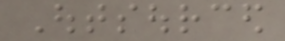Outsourced
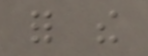for the
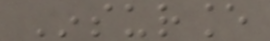Insurance
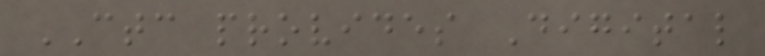CTC provides Digital
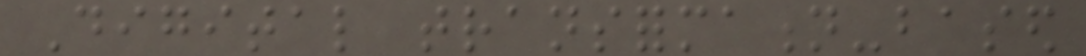Digital transformation-based
